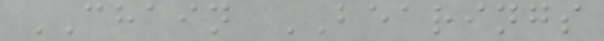CHAIN BEARINGS
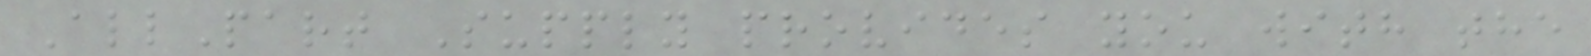AllPart Supply provides you with the
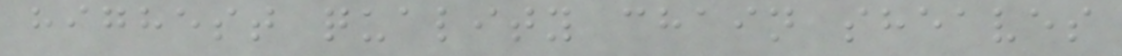highest quality chain sheaves
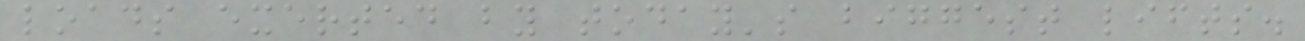loads exerted by today's biggest lifts.
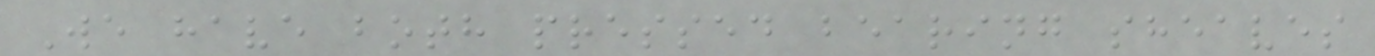We have both pressed bearing sheaves
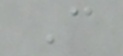C
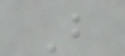B
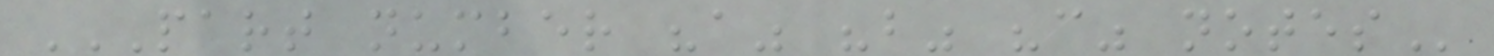PART NUMBER "A" "B" "C" NOTES
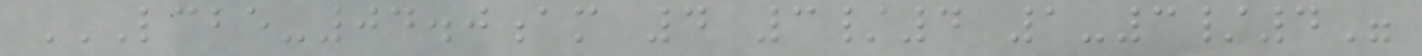LCBE-04.0AM 4 3/4 1-3/4"
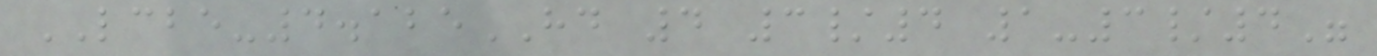LCBE-4.125HD 4 3/4 1-3/4"
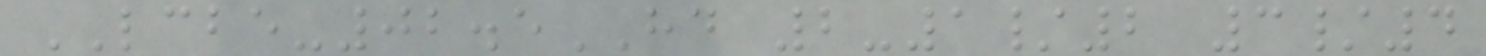LCBE-02.5HD 2-1/2 3/4
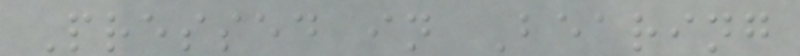Pressed in Bearing
